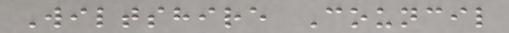Wiltshire Council
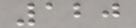120
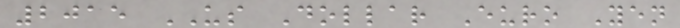2015 US Dollar Euro Yen
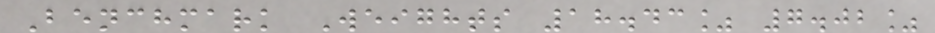Benchmark Weights 18.43% 7.02%
